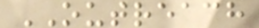OUTREACH
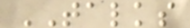TALKS
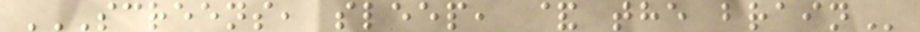SCREENS, SLEEP, & THE BRAIN
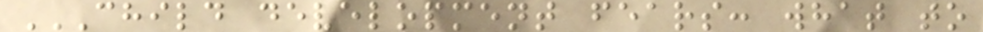CHILD DEVELOPMENT FEARS: WHAT TO
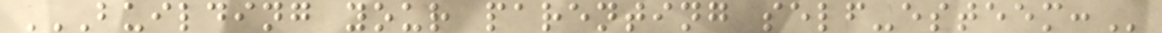BUILDING YOUR PARENTING SELF-ESTEEM:
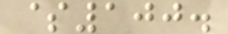$100.
